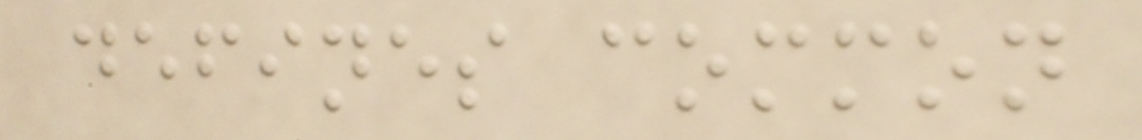defines common
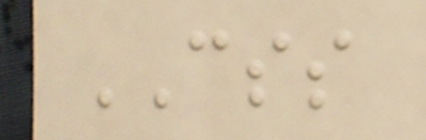CSS
